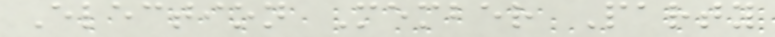Election Member Party
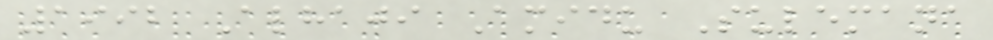1992 Alhaji Amidu Sulemana
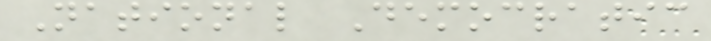National Democratic
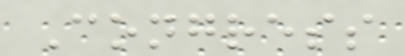Congress
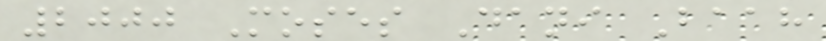2000 Moses Dani Baah
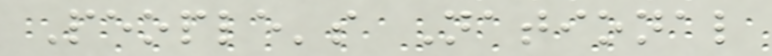People's National
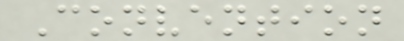Convention
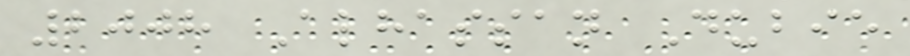2008 Alhassan Dubie
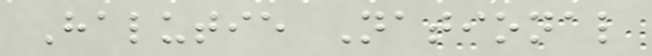Halutie National
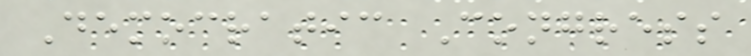Democratic Congress
